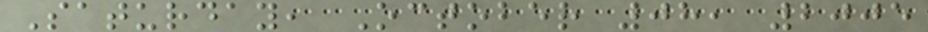Saturday, October 08, 2005
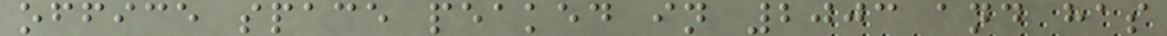office space peaked in 2003 and has
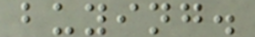buying.
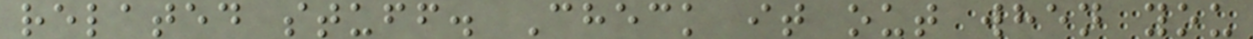related stuff. Check it out when you
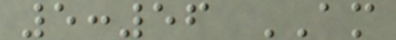5:56 AM
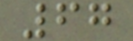67
